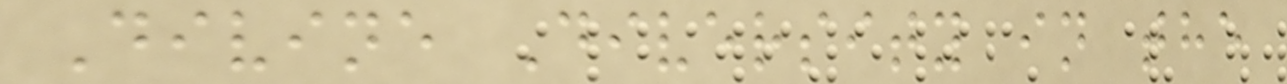Divine Diversity in the
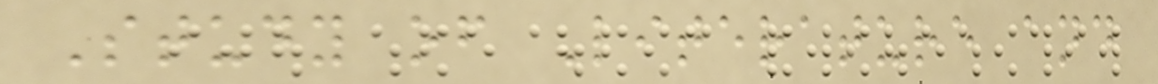Study of Literature and
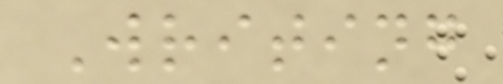Writing
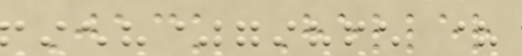Jack Heller
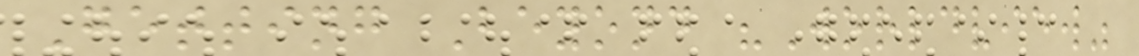Getting Beyond "Worldview"
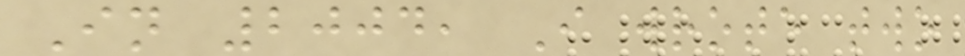In 2004, I wrote two
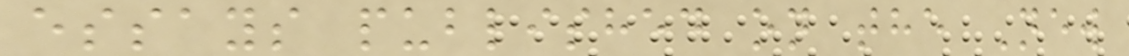essays published on the New
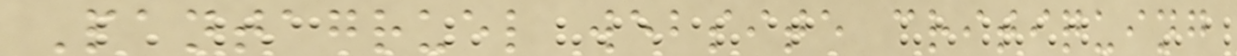Pantagruel website critiquing
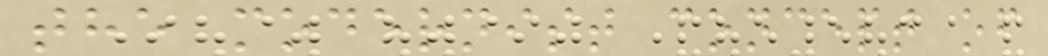the modernist concept of
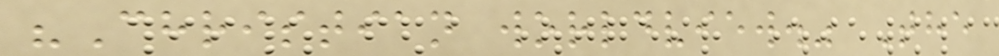"Christian worldview." The
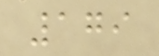179
